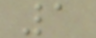1
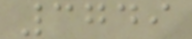3749
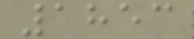1853
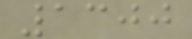1300
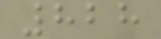828
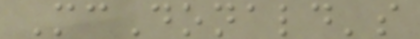McDonald's
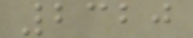2320
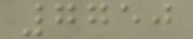7750
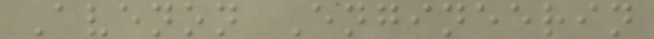Avenon Engineerin
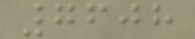7608
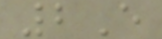2E
